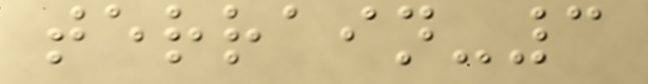terrain-3
